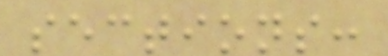sections:
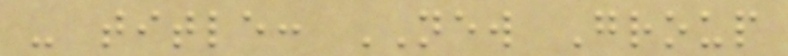- title: NEW Group
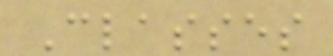Classes
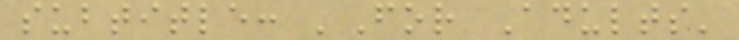subtitle: 'For Adults'
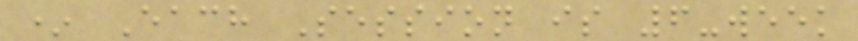* Each Session is 6-week
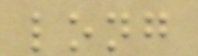long
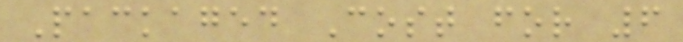Packaged Cost for 6
